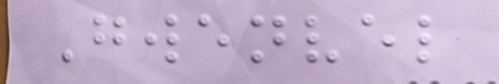Gwenvel
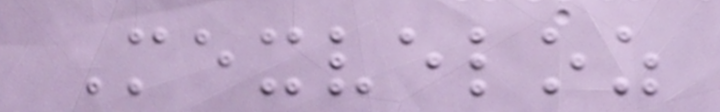Mexveloz
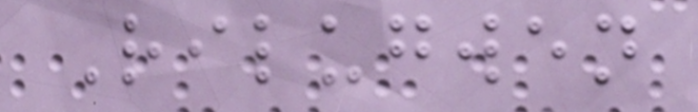Rilugwen
